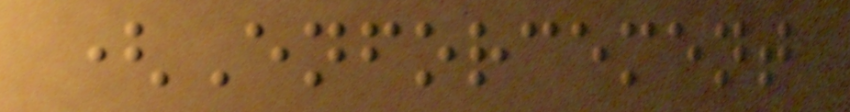(Enforcement
